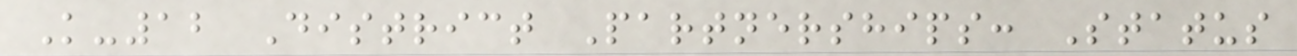K-12 District Partnerships: Status
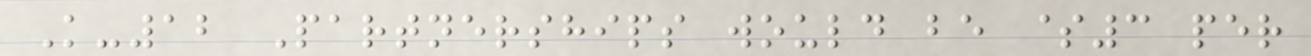K-12 Partnerships would be $3 per
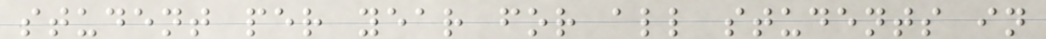student per year for all students in
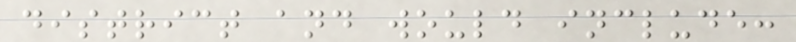district and would include:
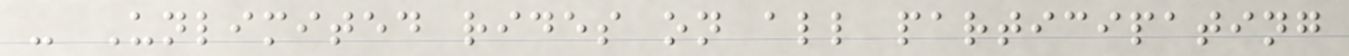- Unlimited rides on all participating
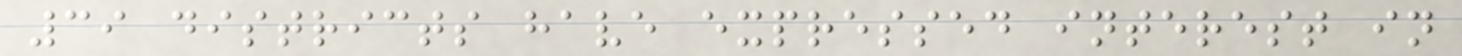39 districts have expressed interest in
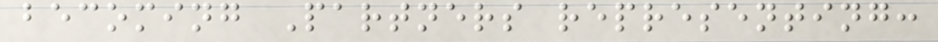becoming Partners representing:
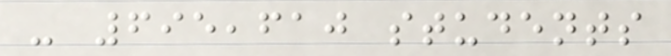- 695,610 students
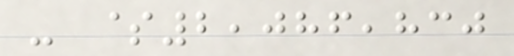- $2,086,830
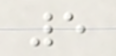5
